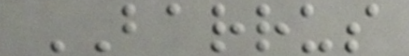BARRUS
